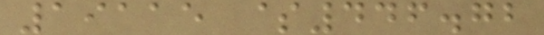19115 $446.72
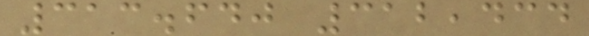313.640 312,434
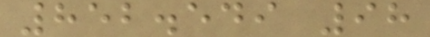852.549 98
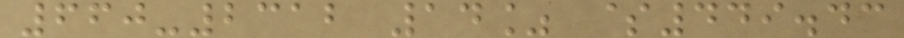660-2312 14% $449.43
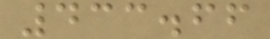433.66
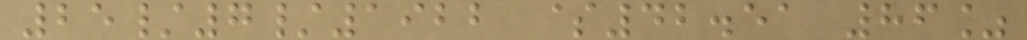25/7/1922 $42.51 86%
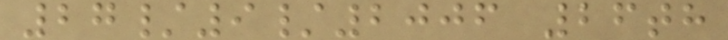27/9/2006 26th
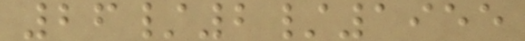26/2/1955
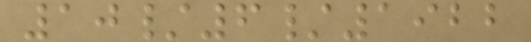10/6/1922
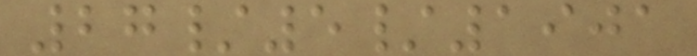27/5/1901
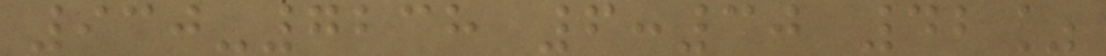930-7238 6:30 42%
